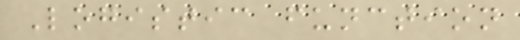Logistic function
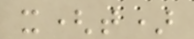x(t)
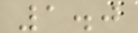1.0
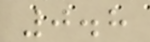0.8
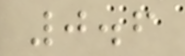0.6
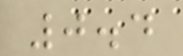0.4
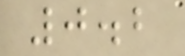0.2
